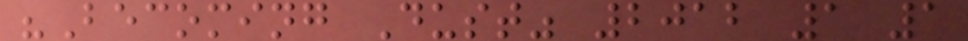"Becoming Dust" 2012 1 1
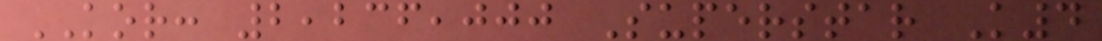KOR: 2,236,000 Superstar K4
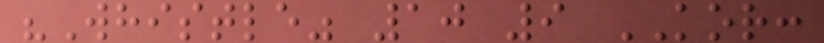"Whistle" 10 9 KOR:
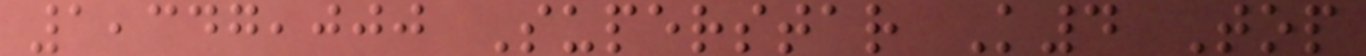1,347,000 Superstar K4 Top
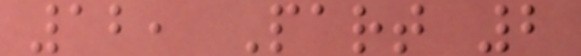12, Part 2
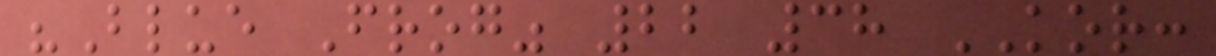"Blue Frog" 22 38 KOR:
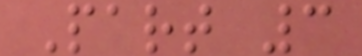Part 3
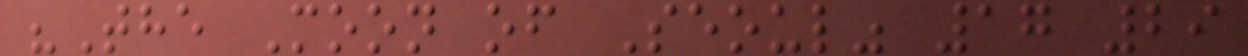"The Moon of Seoul" 17 29
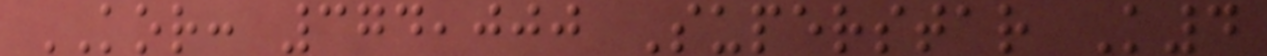KOR: 374,000 Superstar K4
